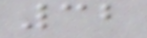32
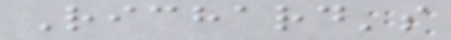Richard's
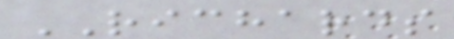RICHARDS
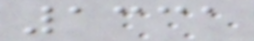1331
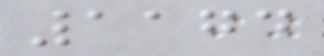1174
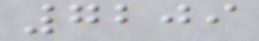7209
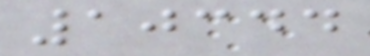10344
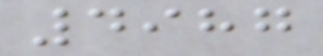4987
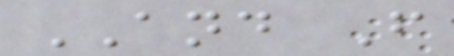AND F
